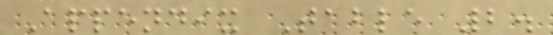Appendix Table 2.
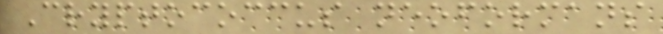Cryptococcus neoformans
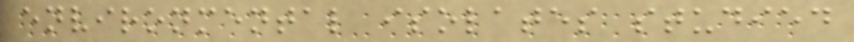environmental isolates studied
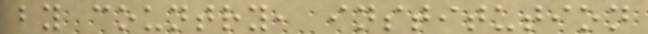by country, institution
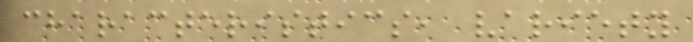characteristics, variety
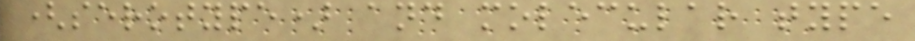(serotype) and molecular type
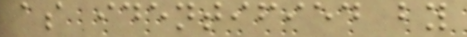as identified by
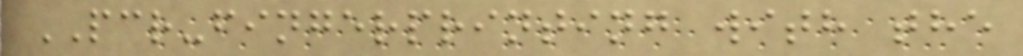PCR-fingerprinting with the
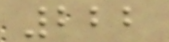222
